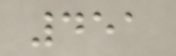451
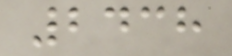2438
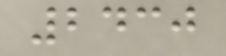2430
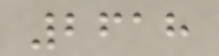2618
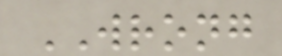WRONG
